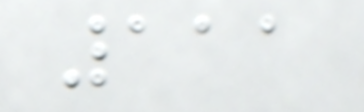111
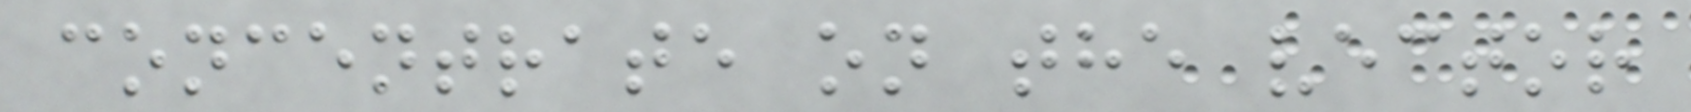concentrate on the vector
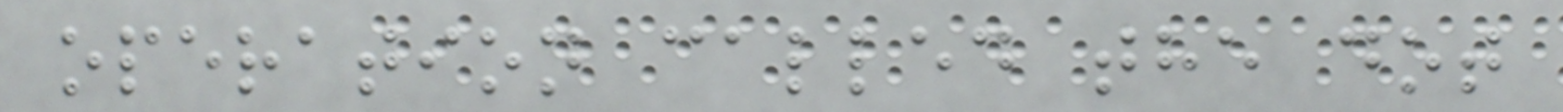operation called the dot
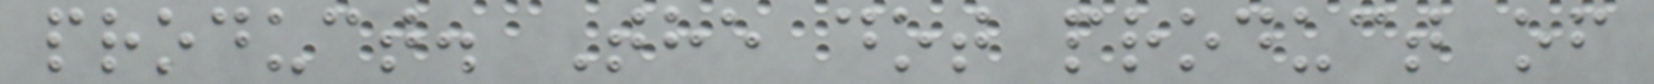product. The dot product of
